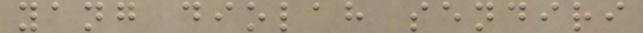yang diolah sendiri
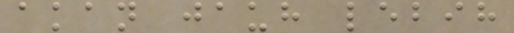akan jauh lebih
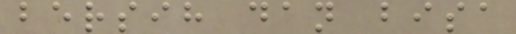bersih dan bisa
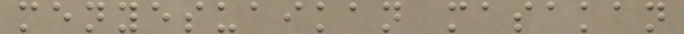menyesuaikan masakan
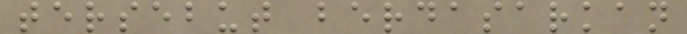tersebut berdasarkan
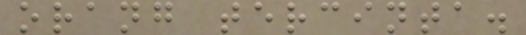orang tercinta.
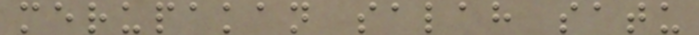merupakan salah satu
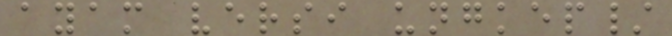ayam versi ungkep/
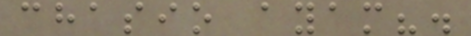chasio ayam?.
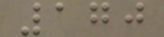170
